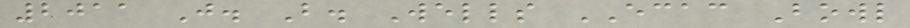2011 J. B. Wells ECAC Bowl
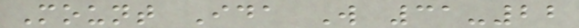Mount Ida W 31-22
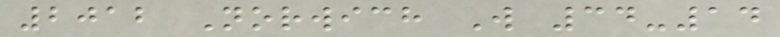2012 Norwich W 34-14
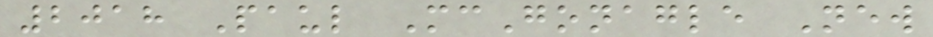2018 Paul McGonagle New
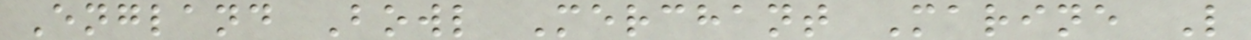England Bowl Merchant Marine L
